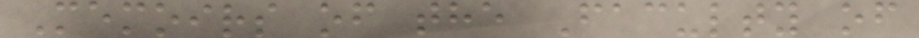Memoirs of the Faculty of
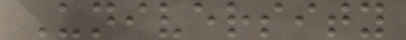University
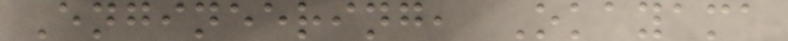Engineering, Okayama
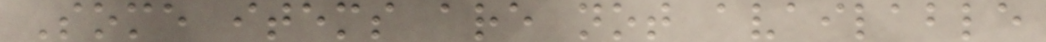Some items are not available
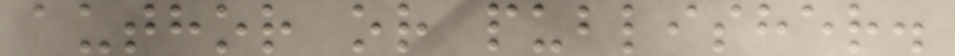author or publisher.
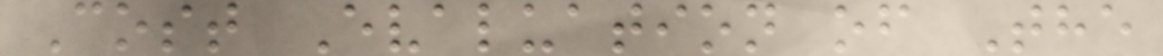Cost Evaluation of The
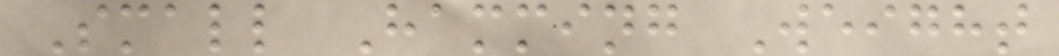Small Hamming Weight
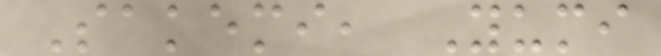Sakemi, Yumi
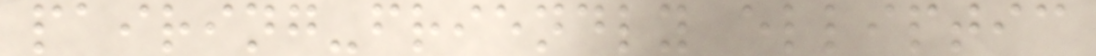pairing-friendly elliptic
